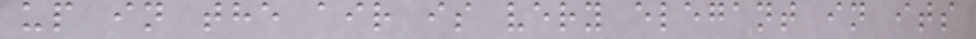up in the air is very elegant in its
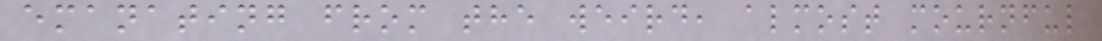emanating from the weird, almost mournful
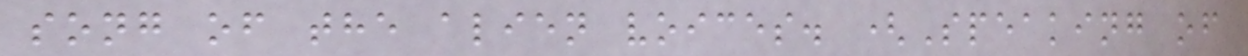song of the alien voices. (Speaking of
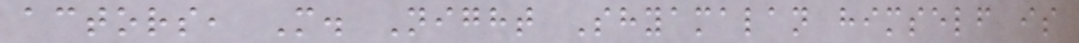actors, M. Night Shyamalan himself is
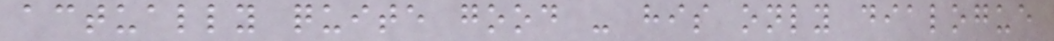actually quite good - his only dialogue
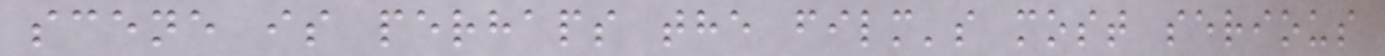scene is perhaps the film's most serious
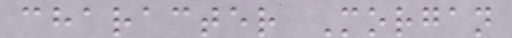character Morgan
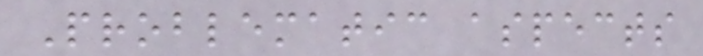Problematic aspects
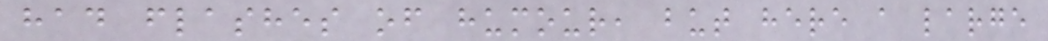had flashes of humour, but here a large
